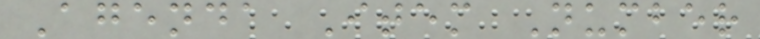Agenda Item Number
